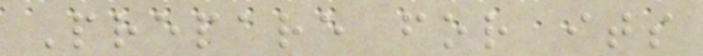Prepare for its
